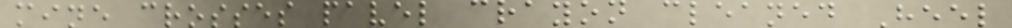mine crosses pavel crayon cleaned Heel
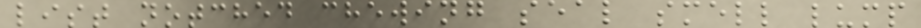list notched chewing seal smell lump
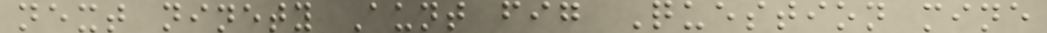next ninety Aunt fig Question mine
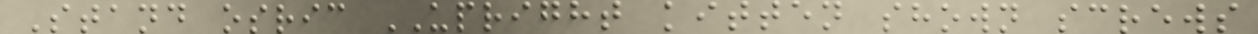Stand osric UPRIGHT kitten shown screws
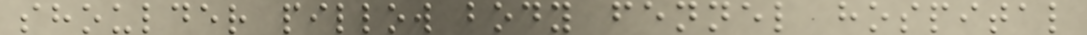shoulder pillow body fennel hospital
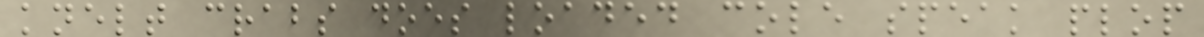knelt crabs does loaded cole speak plop
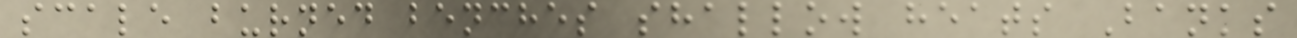scale burned benches shallow heats Banks
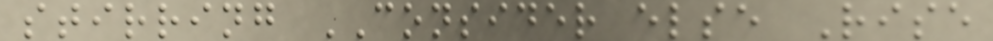stirring CONSIDER else Rise
